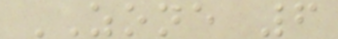ZONE 6
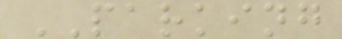PARKING
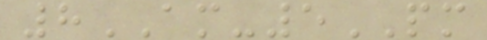8AM-5PM
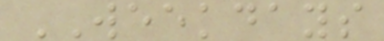WEEKDAYS
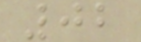02
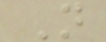N
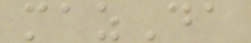mazDa
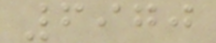6970
